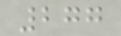277
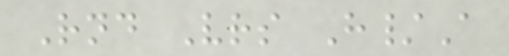Rnd Vrs H/A
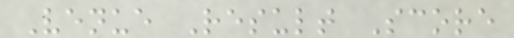Venue Result Score
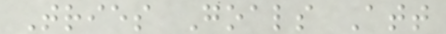Tries Goals Att
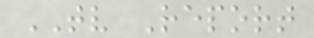TV Report
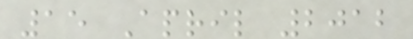15 April 2012
